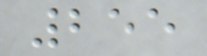255
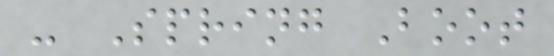- Spring Boot
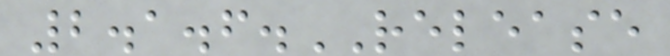2.1.6.RELEASE
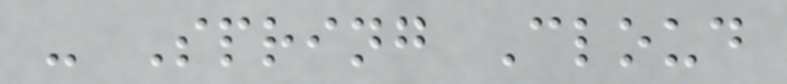- Spring Cloud
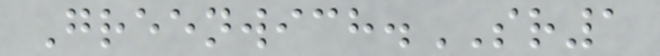Greenwich.SR1
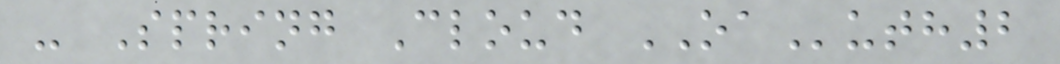- Spring Cloud OAuth2
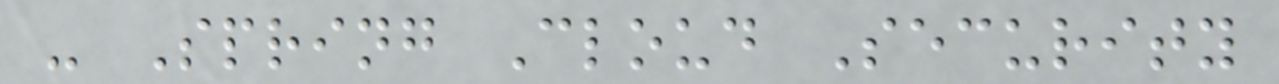- Spring Cloud Security
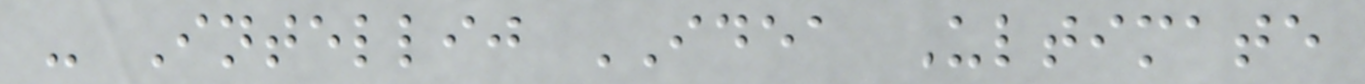- Intellij IDEA Ultimate
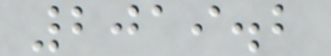2019.2
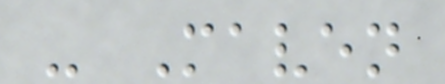- Maven
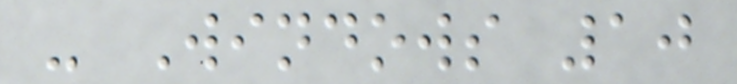- Windows 10
